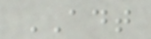ADT
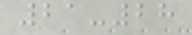21-28
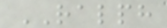RALPH
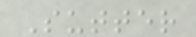Sutter
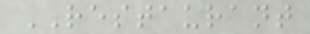RESTAURANT
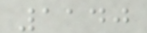1140
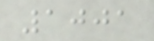1001
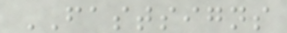FASTSIGNS
